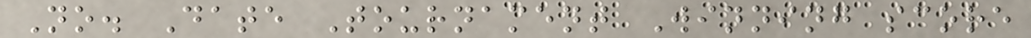No. Date Tournament Winning score
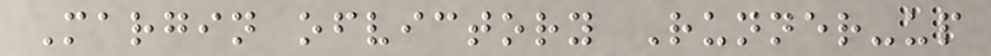Margin ofvictory Runner-up
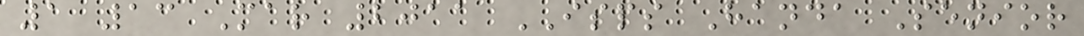1 13 Mar 2011 ISPS Handa Senior
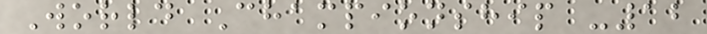World Championship -12
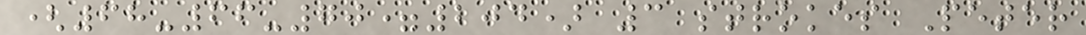(68-66-70=204) 3 strokes Peter
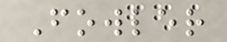Fowler
